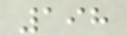198
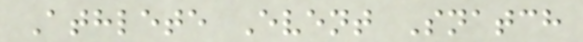Athlete Event Snatch
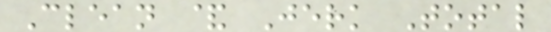Clean & Jerk Total
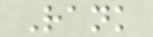Rank
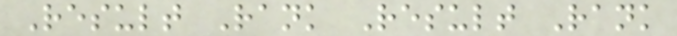Result Rank Result Rank
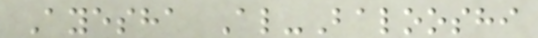Ayesha Al-Balooshi
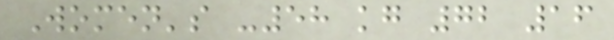Women's -58 kg 72 16
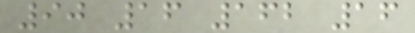90 16 162 16
